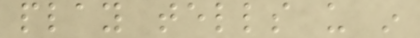play tells us in
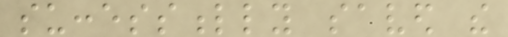successfully saved the
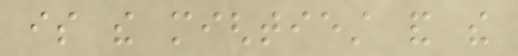is the mightiest and the
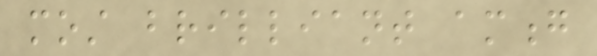most brilliant among
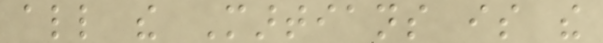all the Martians is the
